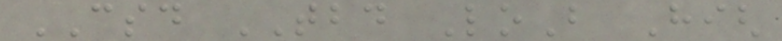CSD TBD LoB High
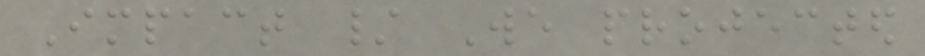Impact / We projected
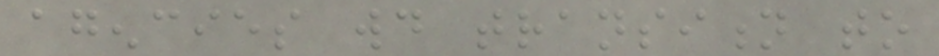agencies would transition to
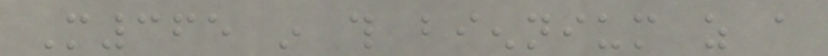M365 in this biennium as a
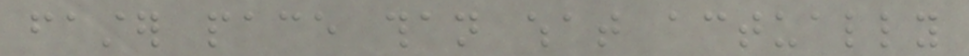faster pace than what actually
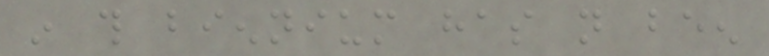in this biennium has not been
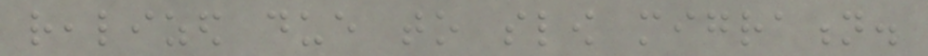realized due to slow migration.
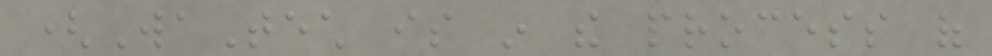(WaTech is in the process of
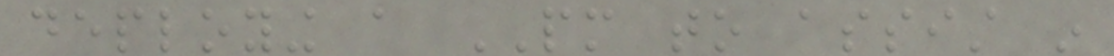deploying a PM to assist in
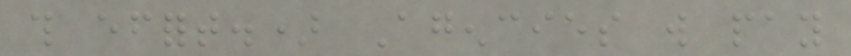this effort.) Agencies will pay
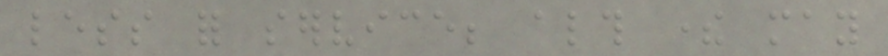less for service; although there may
